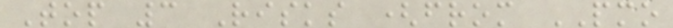Top 3 Risks (from PMO
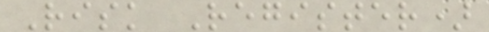Risk Register)
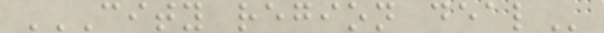CITY REGION DEAL
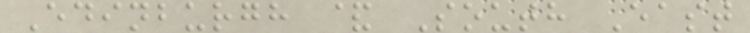Edinburgh & South East
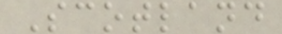Scotland
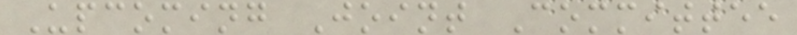Upcoming Joint Committee
